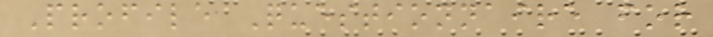Profile Questionnaire for
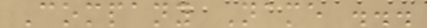Company Name ...
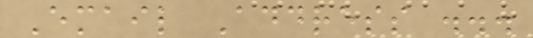Email Address ...
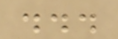...
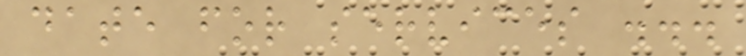date for services ...
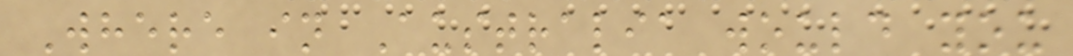Where in Australia would you
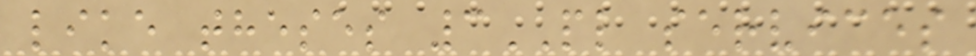like theses 3PL services
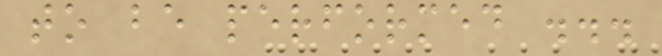to be performed ...
